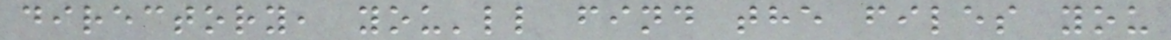directory, you'll find the files you
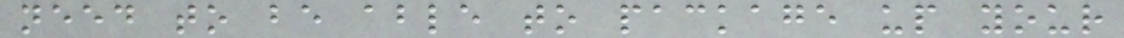need to be able to package up your
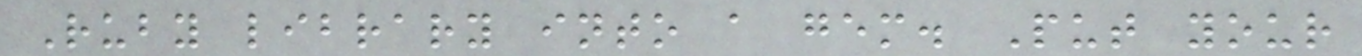Ruby library into a gem. Put your
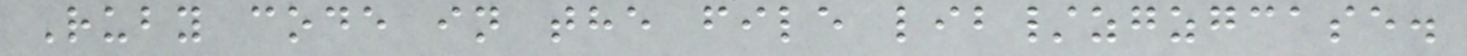Ruby code in the file lib/zgzgcase.
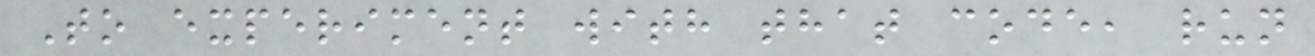To experiment with that code, run
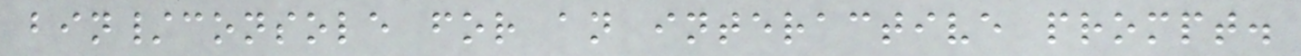bin/console for an interactive prompt.
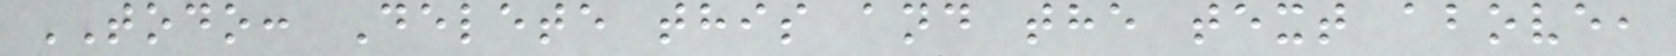TODO: Delete this and the text above,
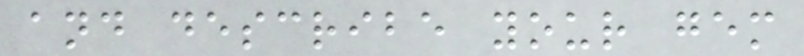and describe your gem
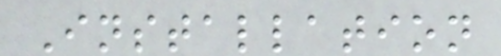Installation
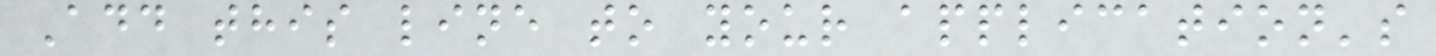Add this line to your application's
